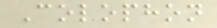Colophon
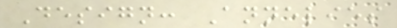Design: Annelies
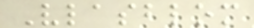Vlasblom
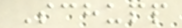Schupp
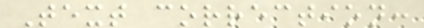Text correction:
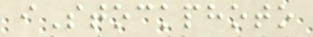iStockphoto
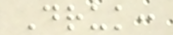Druk:
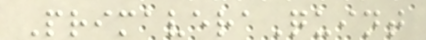PrimaveraQuint
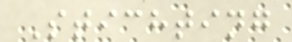Stichting
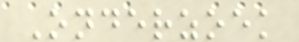Onderzoek
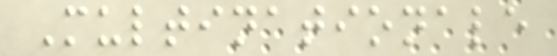Multinationale
